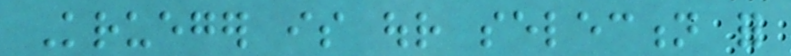Krueger is our selection for
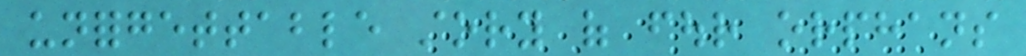unforgettable story of four orphans
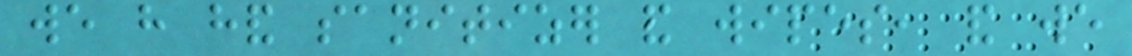we have hand sanitizer and wipes, and we
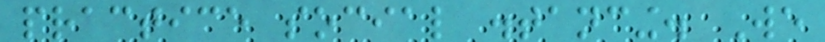practice social distancing. We
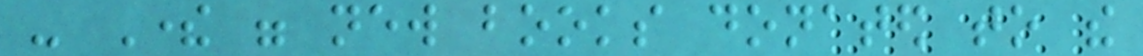- There were new books donated to the
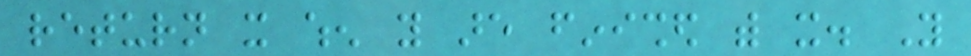return it when you are finished with it. You
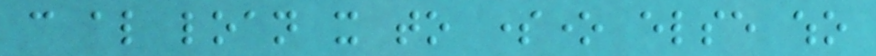can also loan it to someone else who
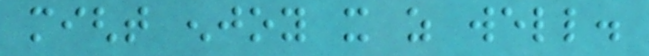might enjoy it as well.
